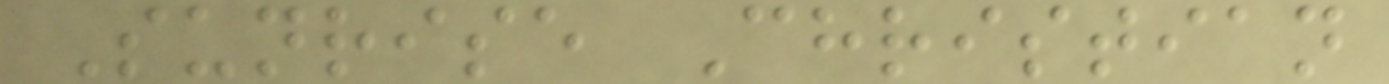Sunrise Christian
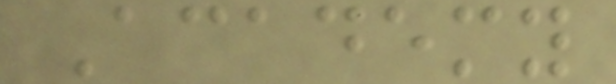Academy
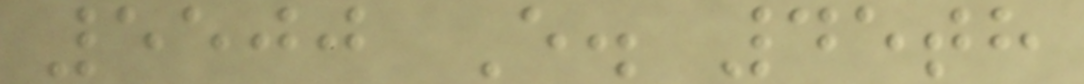5500 E. 45th
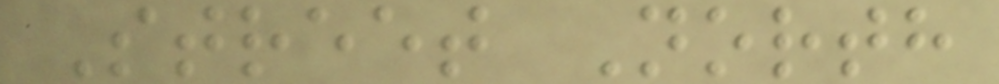Street North
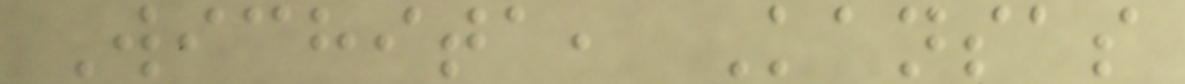Wichita, Kansas
